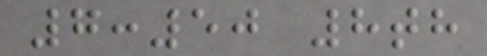7:50 8th
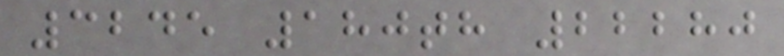3245 180th 22280
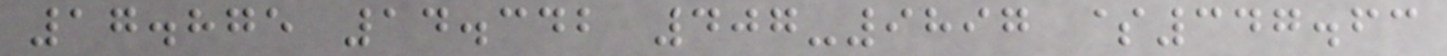17.875 14.342 407-9897 $347.63
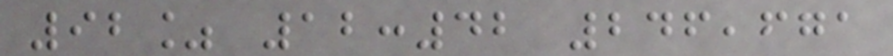92% 12:42 246,671
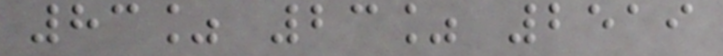83% 23% 2519
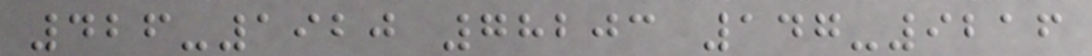426-1920 78203 147-9216
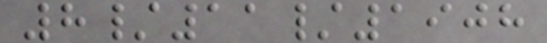8/11/1908
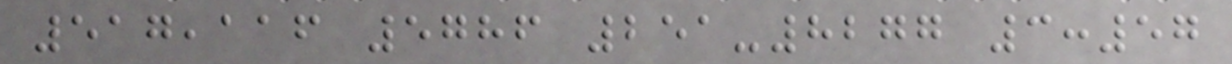517,116 5786 251-8277 3:57
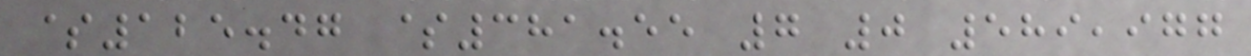$125.47 $381.55 7 0 589,977
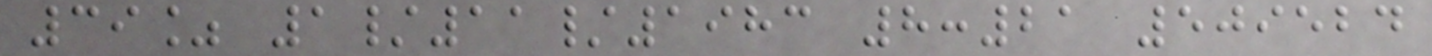39% 1/11/1983 8:21 509524
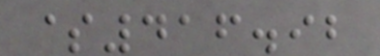$416.92
